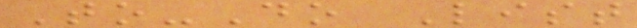To-Do List
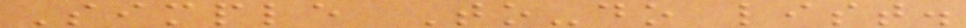Simple To-do list.
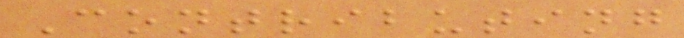Contributing
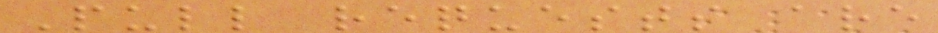Pull requests are
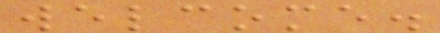welcome.
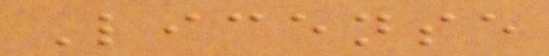License
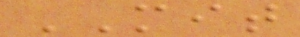MIT
